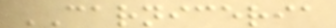CARNICERIA
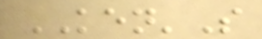KEN'S
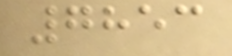7853
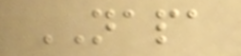NAPA
